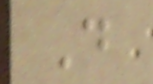D
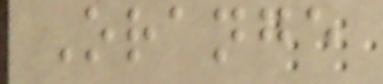Orange
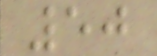50
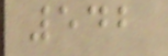542
